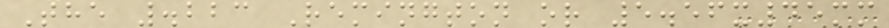The .223 Remington or 5.56x45mm
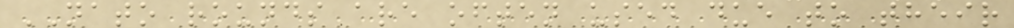NATO rounds are often used due to their
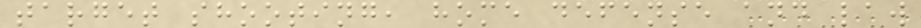target shooting, home defense and law
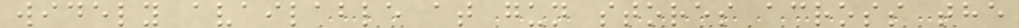widely available at gun stores across the
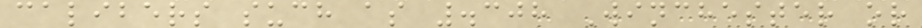calibers such as .308 Winchester or
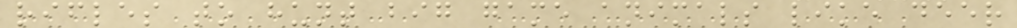rifles to hunt big game animals like deer
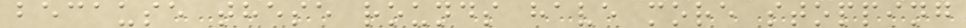because these rounds have more stopping
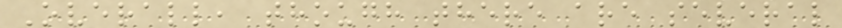Overall, though there are several
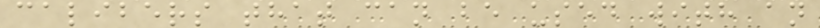calibers that can be used with an
